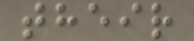their
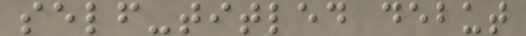self-titled debut
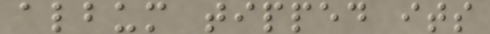album tipped its
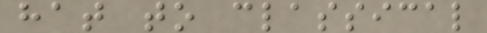hat to classical
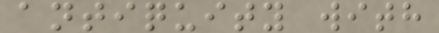antiquity with
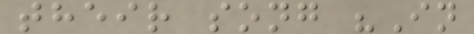their song "In
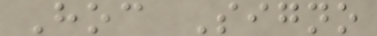Hoc Signo
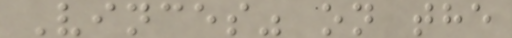Vinces" on the
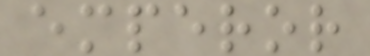emperor
